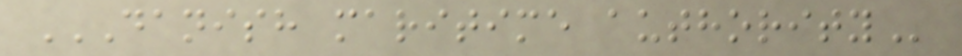DANISH MARITIME AUTHORITY
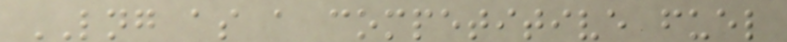LNG as a competitive fuel
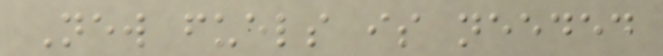New fuels is needed
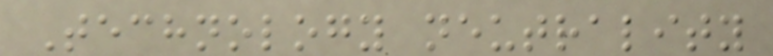Technology neutrality
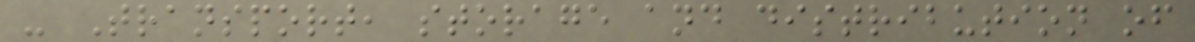- Transport, storage and distribution of
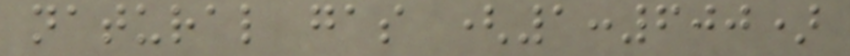natural gas (1:600)
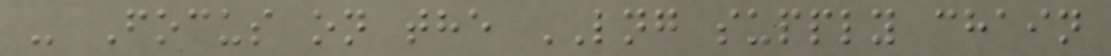- Focus on the LNG supply chain
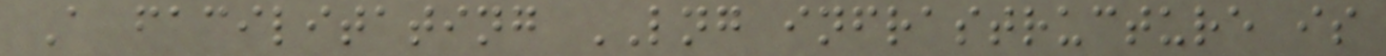A facilitating LNG infrastructure is
